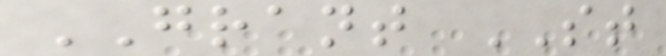GRANT ST
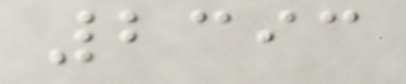2393
